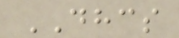DHCS
